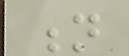n
